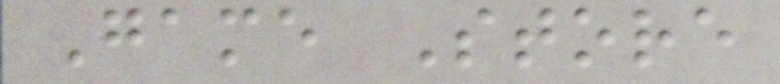Game Store
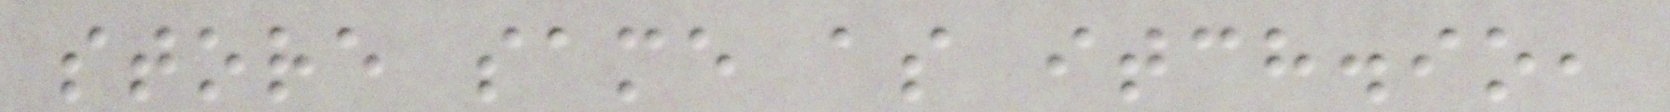store same as itch.io,
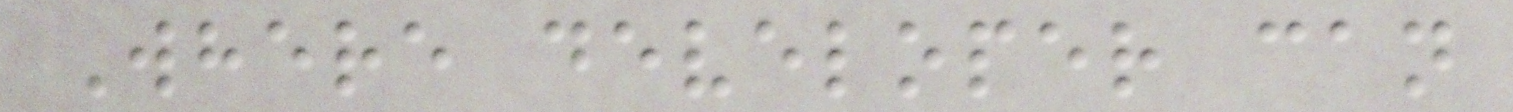Where developer can
